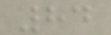84
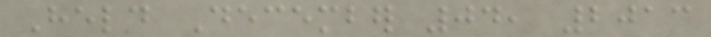Held December 04, 2013
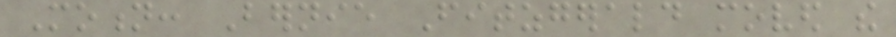Motion: Bernie Fitzgerald moved the
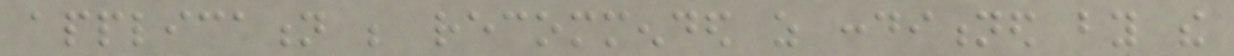application be recommended as conditioned by the
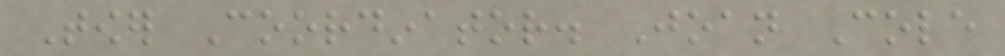Tower Coordinator. Joan Cole
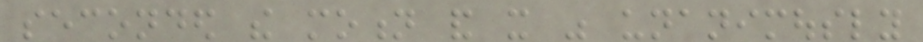seconded the motion and it was unanimously
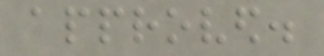approved.
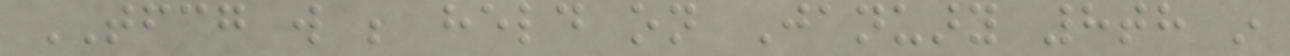TFCG will be held on January 8th in
